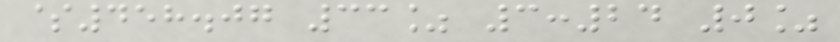$458.07 33% 3:24 0%
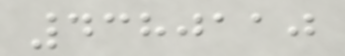4380110
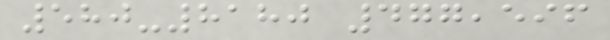580-8180 477,596
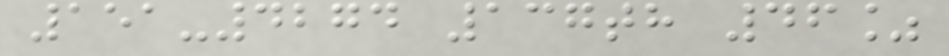151-4274 137th 46%
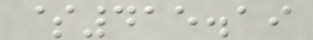$415.19
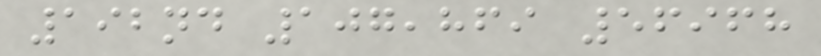192nd 107,869 56968
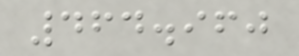464.960
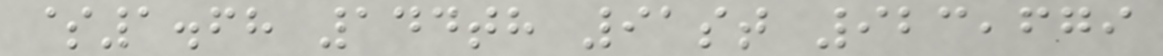$1.68 144th 91st 923,679
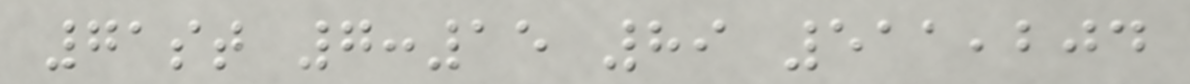71st 7:15 89 511,204
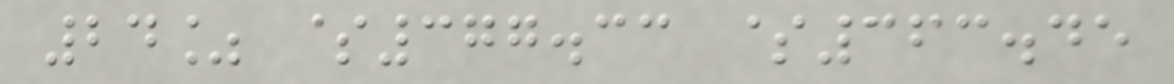24% $377.33 $363.45
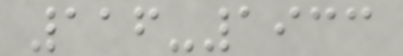116-1933
